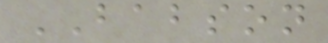BABSON
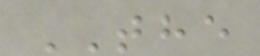THE
